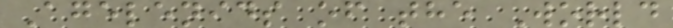Agelenids of the World
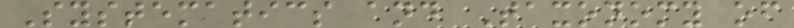Systematics and Taxonomy of
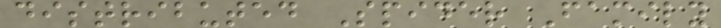distributed Spider Family
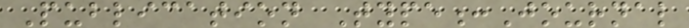Publication Type:Journal
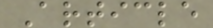Article
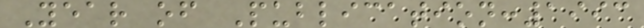Year of Publication:1993
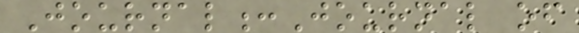Journal:Journal of
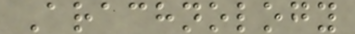Arachnology
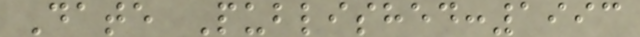Date Published:1993
